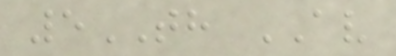5TH AV
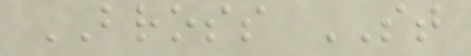BROSS ST
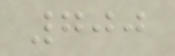700
